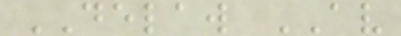DELAW AV
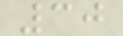30
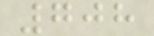708
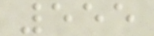555
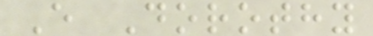E Dorothy
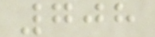708
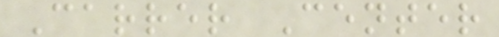Carrer Center
